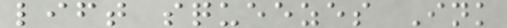lift squeezes Ink
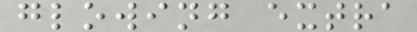glowing extra
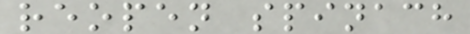reopen spinach
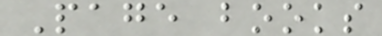Page books
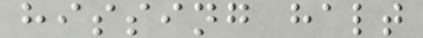hissing halt
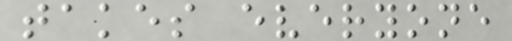takes everyone
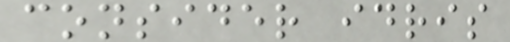consider idris
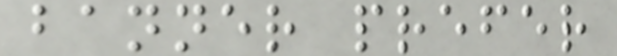banner prefer
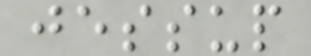jessup
